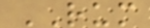RUM
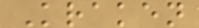Kraken
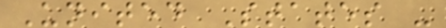United States -
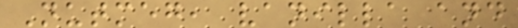Nutmeg, vanilla and
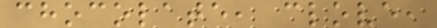chocolate, clove,
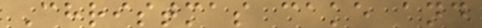Christmas cake and
